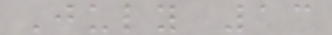July 13
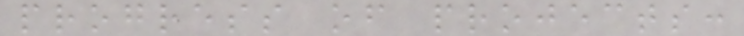progress of projects:
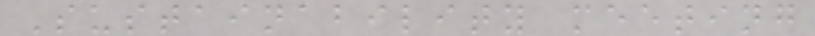Sustainability meeting
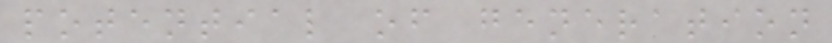potential of generation
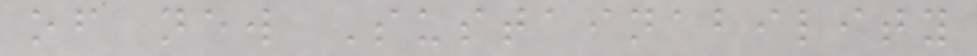of new Sustainability
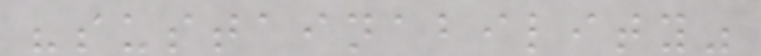"sustainability"
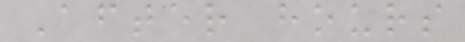After hours
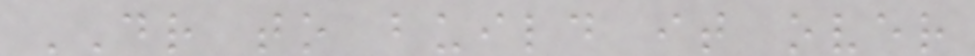DR to build it over
